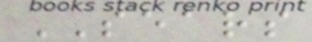SEARS
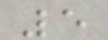5
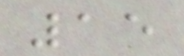15
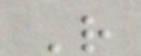R
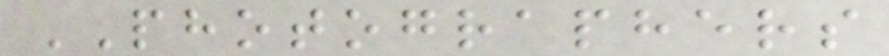PHOTOGRAPHERS
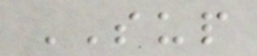SUP
